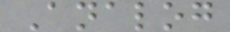Analog
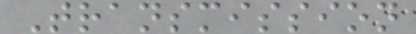Transmission
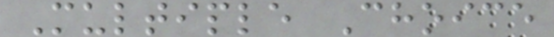Multiple Choice
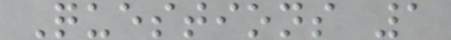Questions 1
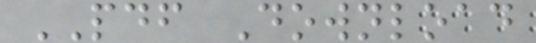PDF Download
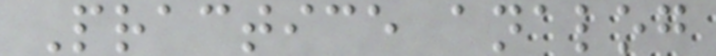Practice analog
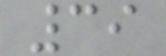39
